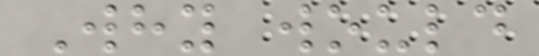Why would
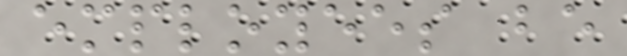employees be
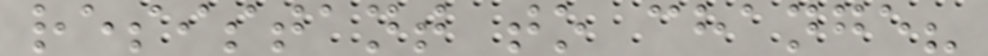resistant to change?
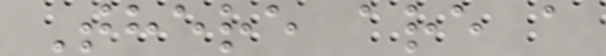There are a
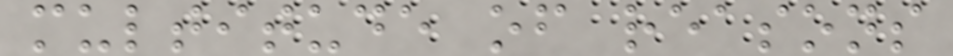multitude of reasons
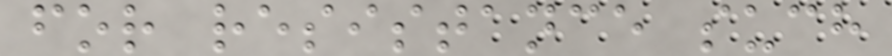for resistance such
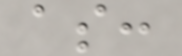as:
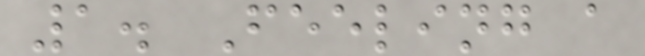1. Feeling a
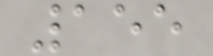155
